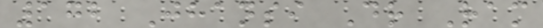172 Jhansi Dr Ram
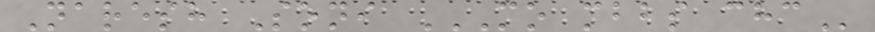Naresh Soni MO MBBS CHC
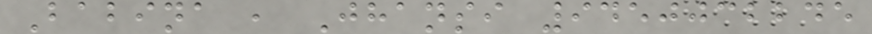Babina , Jhansi 9450032245
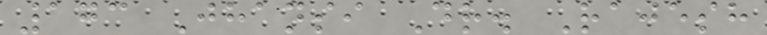173 Jhansi Dr. Rajesh
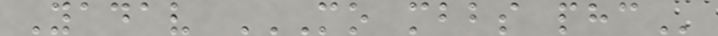Yadav MO MBBS PHC
